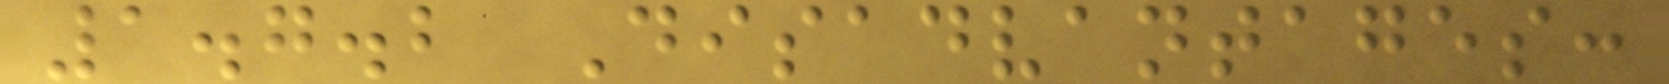1.7.2 Disadvantages:
